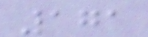171
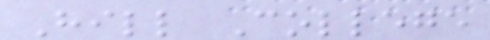Hill College
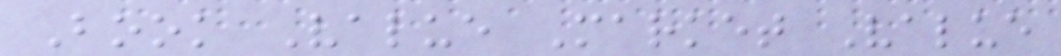Book Value Market Value
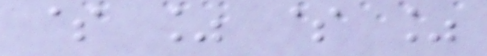$ % $ %
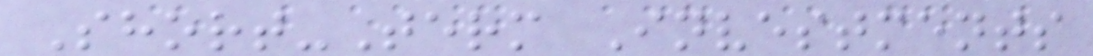Short-Term Investments
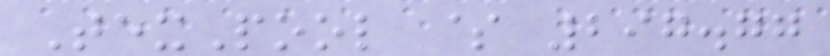TexPool $ 297.77
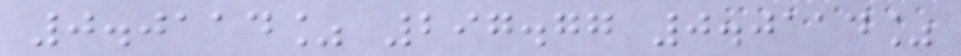0.0114% 297.77 0.0114%
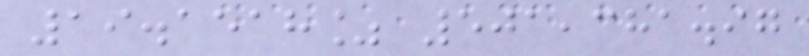19.1518% 501,381.97
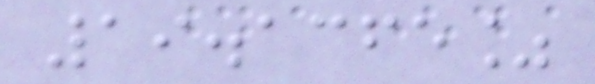19.1365%
